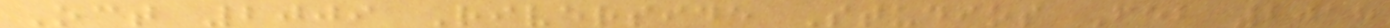Oct 2009 Riverside Studios Feb 2018
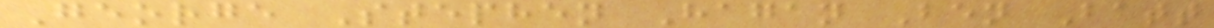George Stephen Hagan Ben Batt
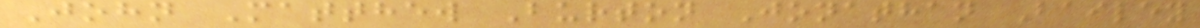John Matthew Burton Jonathan Bailey
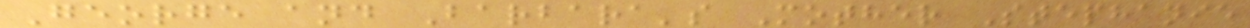George and Barbara's Mother Stephanie
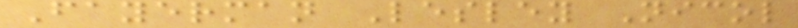Fayerman Lesley Nicol
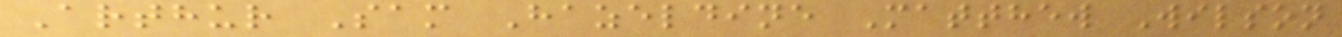Arthur Sam Hazeldine Matthew Wilson
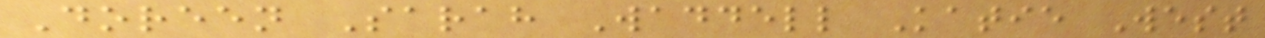Doreen Sarah Waddell Katie West
